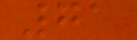71
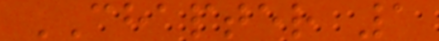CHAPTER 1
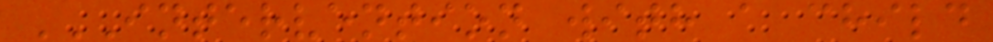INTERVENTION WITH A CHILD
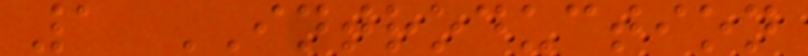1 INTRODUCTION
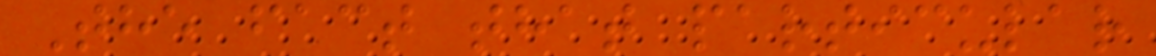The fact that particular
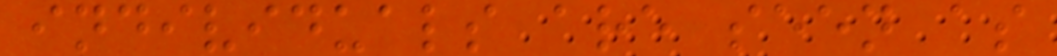individuals are seen as
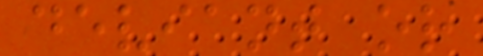deviant or
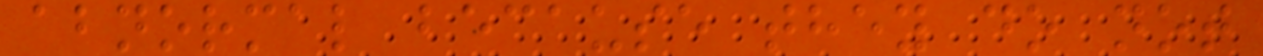abnormal because they do not
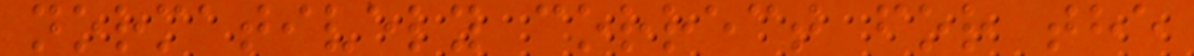normatively correct for the
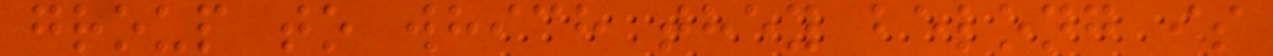group to which they belong is
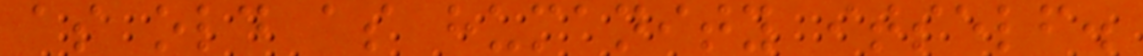as old as humanity itself.
